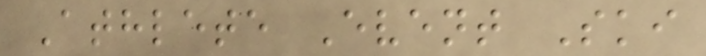Athlete Event Ski
